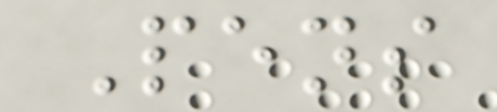Pens
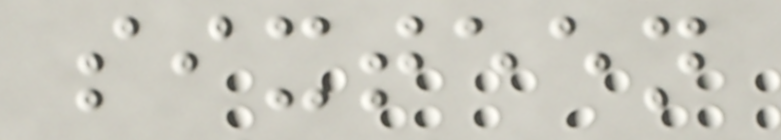sixteen
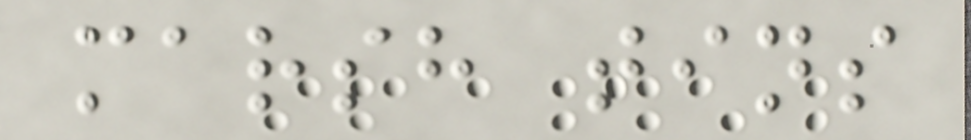marsh tins
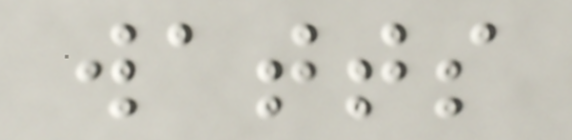watts
